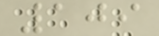109
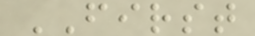FIRST
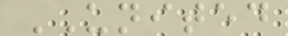UNITED
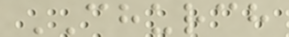CHURCH
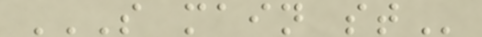S MAIN ST
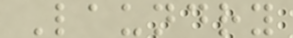Laundry
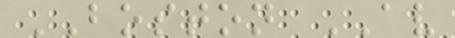BOSTON AV
